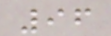96
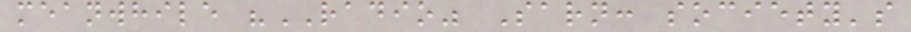meanwhile "RADIO" Sarn: society's
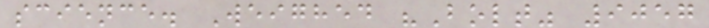science. Weighed "Bolt" 9057
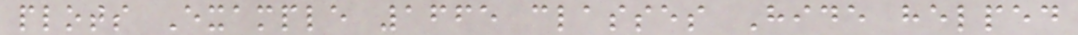plots Example 1665 classes Hide helped
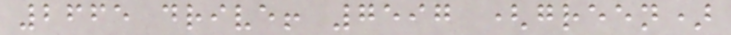2665 drive! 7597 (green)
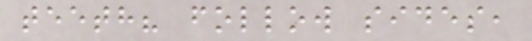teeth? follow sides,
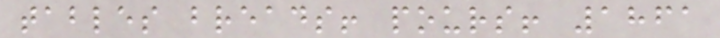tables breads! pours! 1861
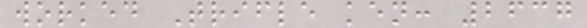worked Trifle ken: 2637
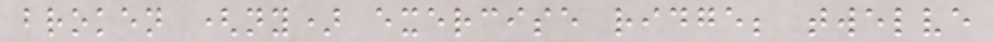broken (ny) exercise ridge; twelve
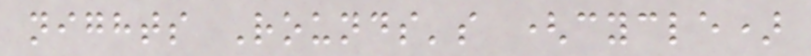nights Rounds's (cycle)
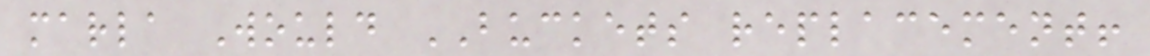marla Would BUCKETS replacement!
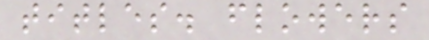titles. flowers
